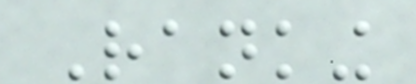Ranking
